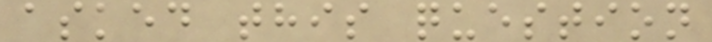asked this question
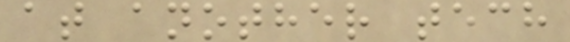at another tech
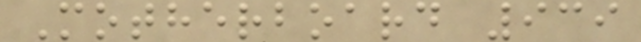Motherboard 939
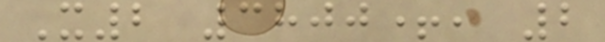X2 3800+, 2
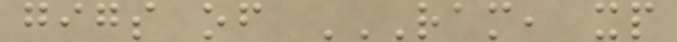gigs of RAM, XP
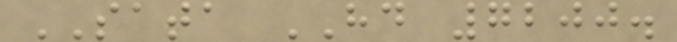SATA HD 7200.
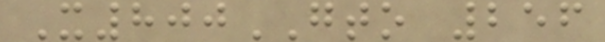X800GTO 256
